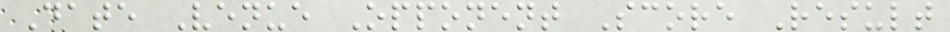Date Venue Opponent Score Result
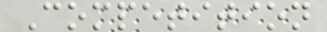Competition
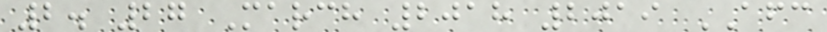2. 27 March 2018 2019 AFC
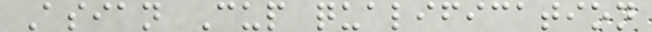Asian Cup qualification
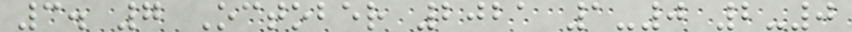3. 7 October 2021 1-0 2-0
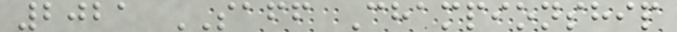2021 SAFF Championship
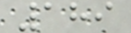189
